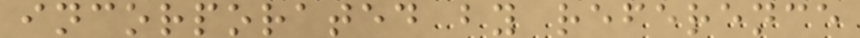incorporated by reference
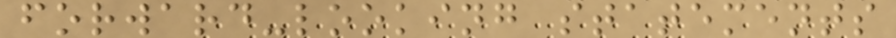forward-looking statements
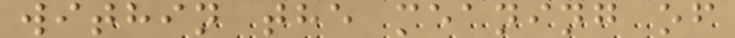within the meaning of
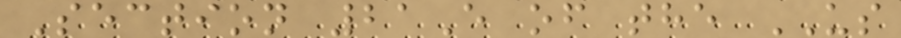Section 21E of the US
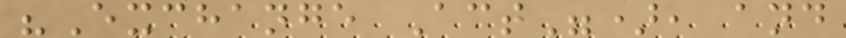"Exchange Act"), and
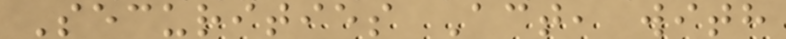Securities Act, with
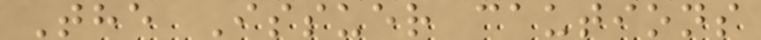The Issuer cautions
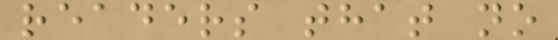readers that no
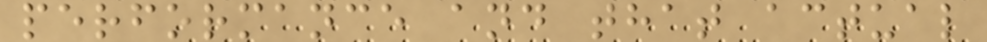performance and that actual
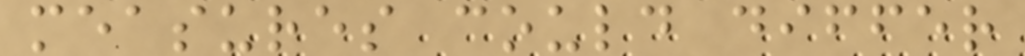measures could differ
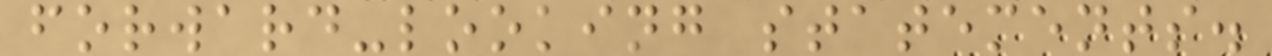forward-looking statements.
